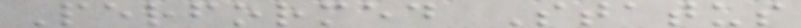Performed Status
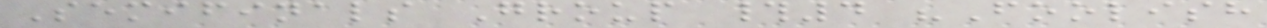Semifinals Group #4 "Foolish
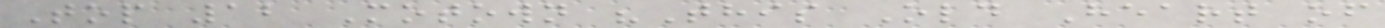Top 12 Motown "This Old Heart of
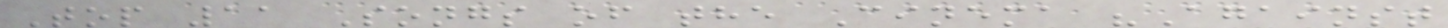Top 11 Songs of the Cinema "Against
